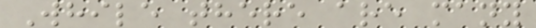While there are many
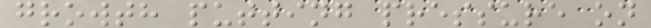growth putting pressure on
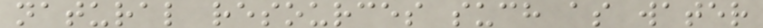natural resources such as water
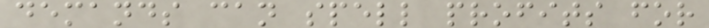demands can spell profits for
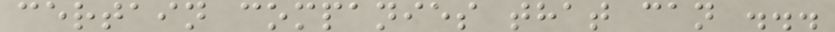certain companies that can ...
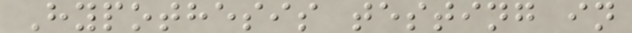Hypothesis testing in
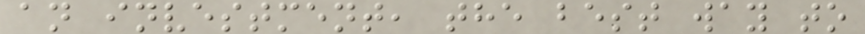an investment, the best way to
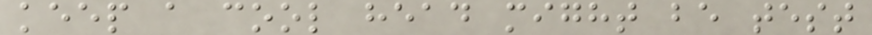keep a cool head might be test
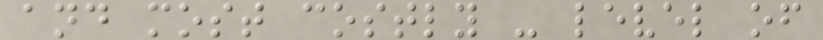and most costly - level of
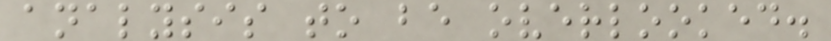analysis to be overlooked.
